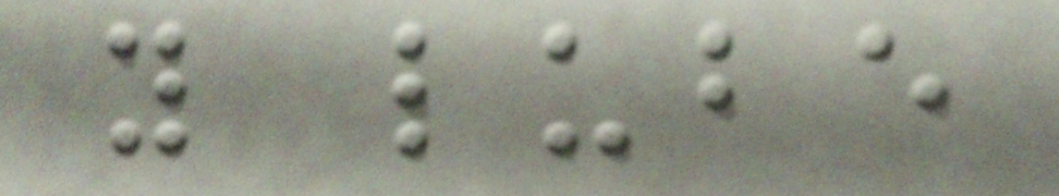y lube
